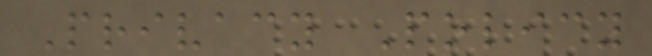Privacy Policy
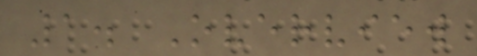1. Overview
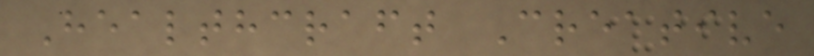Healthcraft Creative
